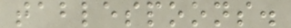tablespoons.
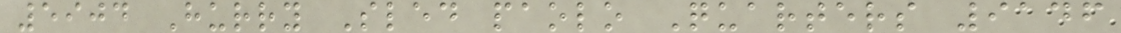5904 Hurry Sled paolo Quarters 9146
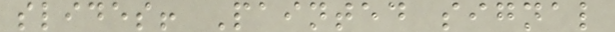slides! Painted signal
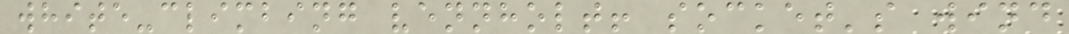white-climbing vennholt! socket's wind
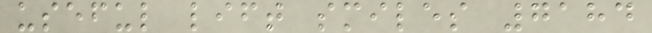useful lift smiles 7184
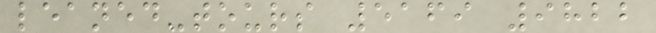leaned-tours 5169 9822
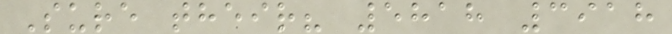Sure their? 5818 3918
